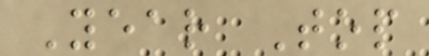Year Top
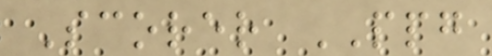Scorer PPG
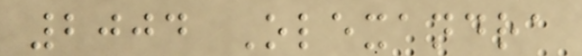2004 Olexandra
